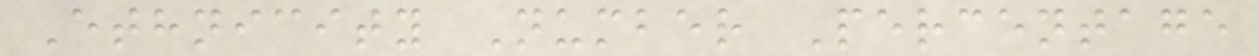Ethnicity Number Percentage
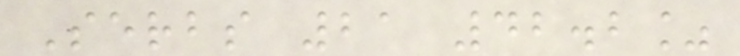Serbs 21 42.2%
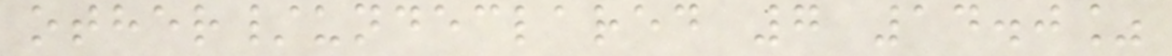other/undeclared 7 14.0%
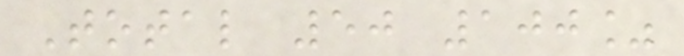Total 50 100%
